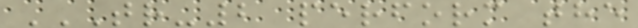TR-2 PERFORM THE
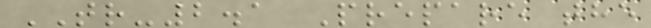TR-2.1 Prepare the
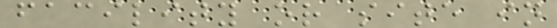facility or site in
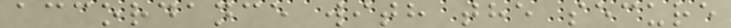accordance with the secure
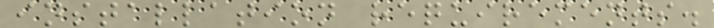installation requirements.
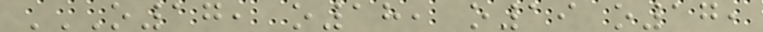O17, O18, O19 O17,
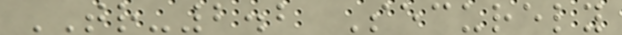TR-2.2 Securely
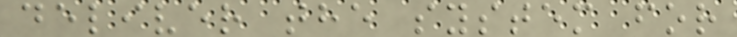deliver the system for
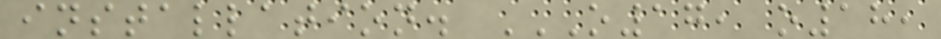installation. O17, O18,
